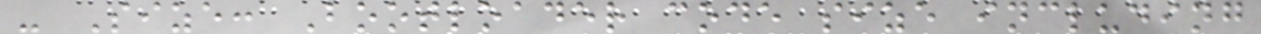- Size: Bootloader code size including
